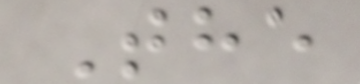The
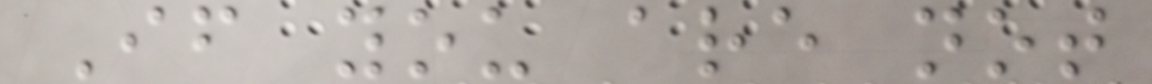If you are not
